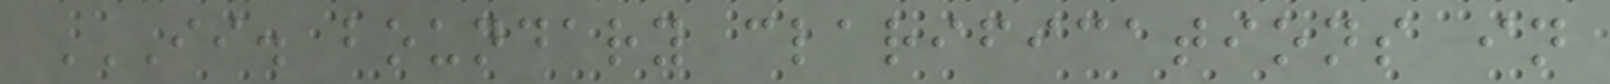II. BOUNDARY CLARIFICATIONS IN
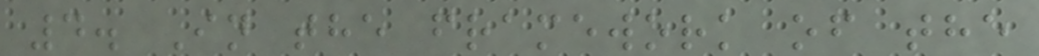4. In the framework of the
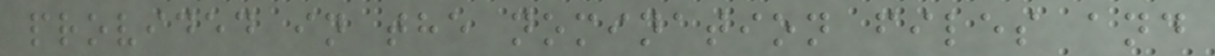provided in the nomination files and
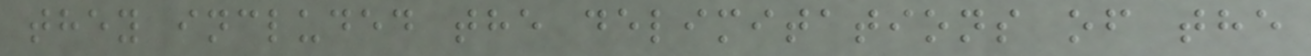they included the delimitations of the
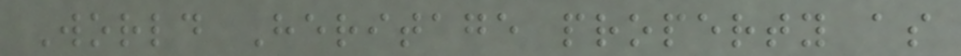World Heritage property as
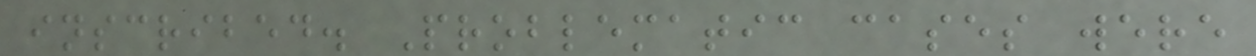inscribed. Problematic cases were
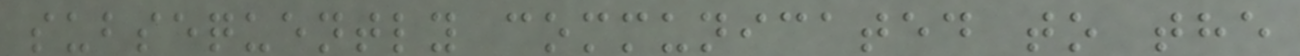subsequently communicated to the
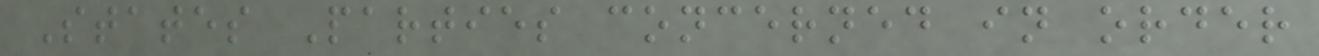States Parties concerned in order
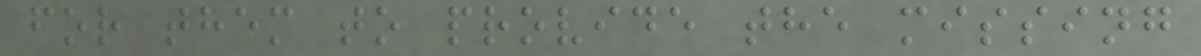for them to provide the missing
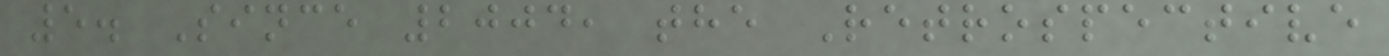5. Since 2004, the Retrospective
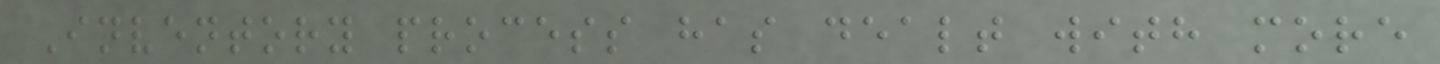Inventory process has dealt with more
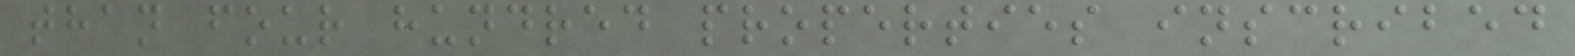than four hundred properties inscribed
